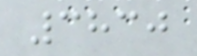3830
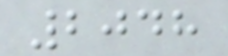2048
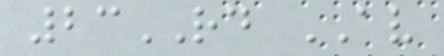23RD AV
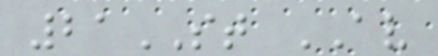21ST AV
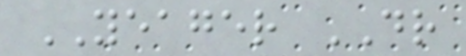YEAGER DR
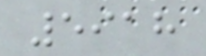5918
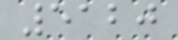5120
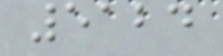5124
